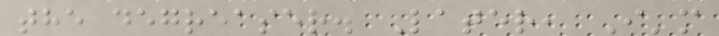the degreaser. Later, I'm
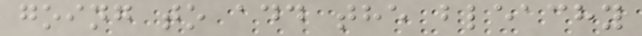going to add the bleachy
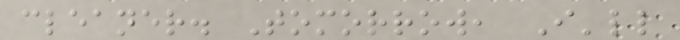cleaner. Tomorrow, I'll
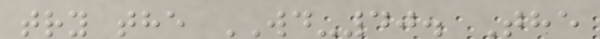try the WD-40. The
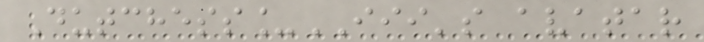Dutchess_III's avatar
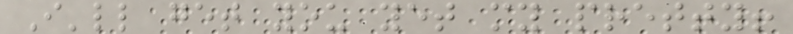I'll get you yet my pretty!
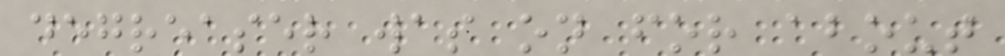degreaser was on for about
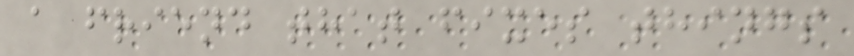a friend that fixes things
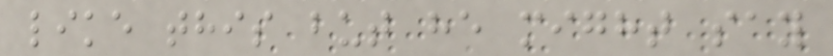like this but he might say
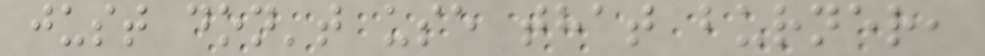just don't use that burner,
